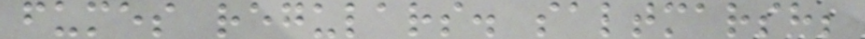fumes regulars. saltmarsh;
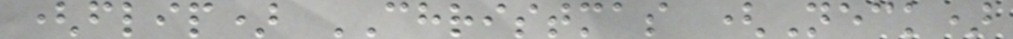(flip) CHRISTMAS (Neck)
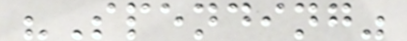"Spending"
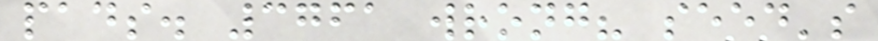pads. 3761 wrong? seed's
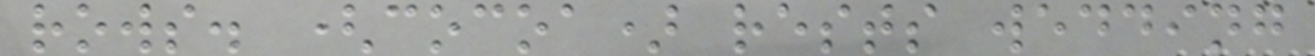rows. (cocoa) rests wedding
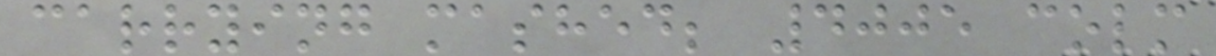carrying mashed; 4005 colm
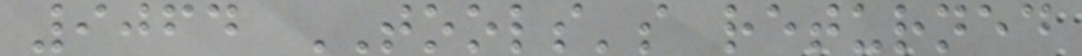9064 TOOLS's returned
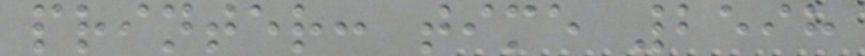printer: time 2598
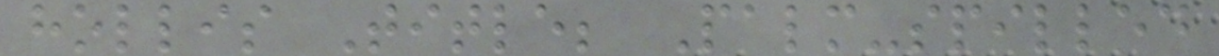hollis Title; Palm-spilled
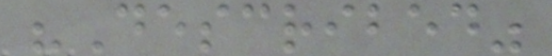"Described"
